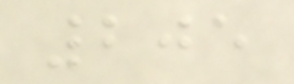205
